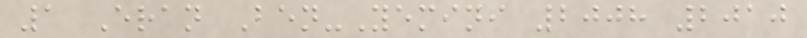1 Eran Ben-Yemini 2008 2010
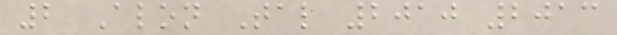2 Alon Tal 2010 2013
